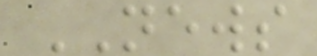NEWS
